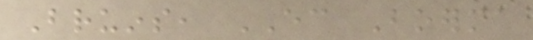Bruins, EC Boerma
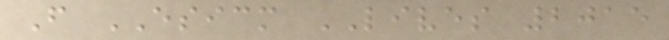From ESICM LIVES 2015
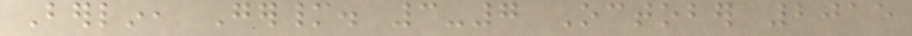Berlin, Germany. 3-7 October 2015
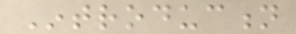Introduction
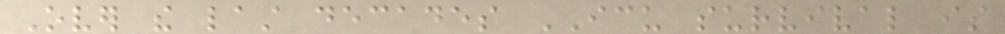Over the last decades ICU survival is
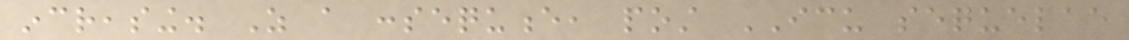increasing. As a consequence, post ICU sequelae
